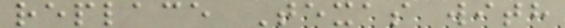replace Texas with
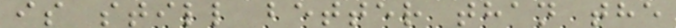is still better than the
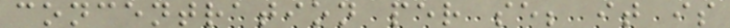concentration per se; it is
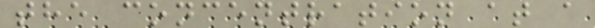the concentration at a
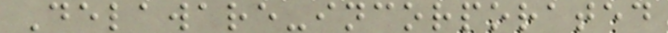Delaware-incorporated
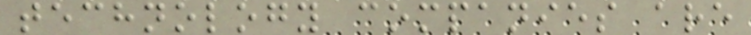technology companies are
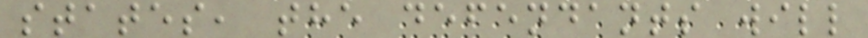states, the defendants will
